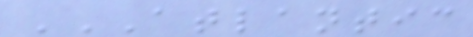ATLANTIC
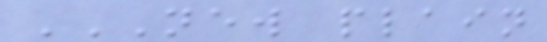NEW PLAIN
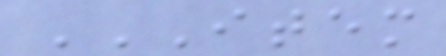ITEM
